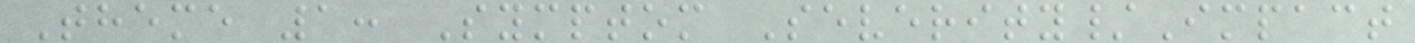Theme 1: Symptom Severity/Impact
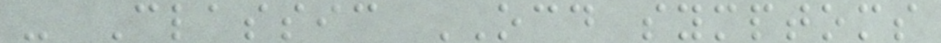- Classic OCD symptoms
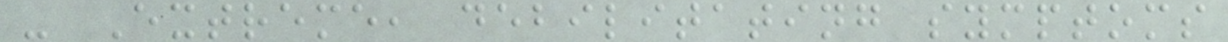- Extreme, debilitating symptoms
